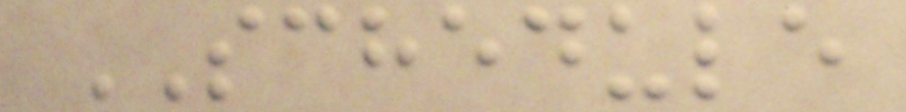SCHEDULE
